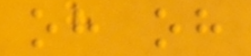oh oh
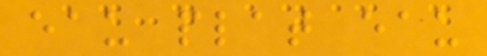eau plat eau
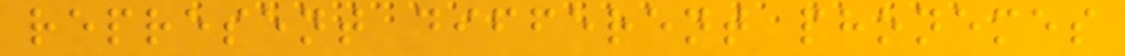represent different phonemes
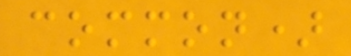common)
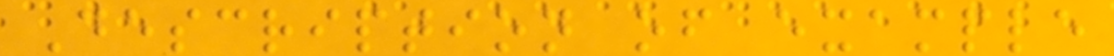Description of example
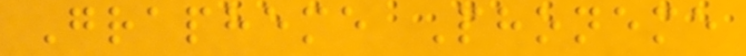Grapheme Phoneme
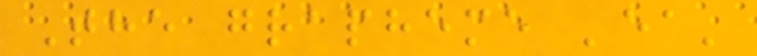The grapheme 'ea'
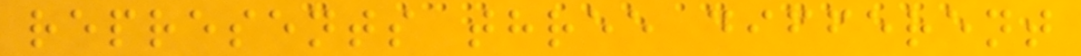represents three different
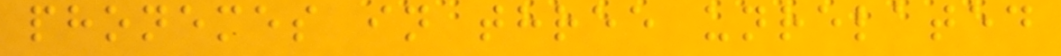phonemes in three unrelated
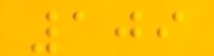109
